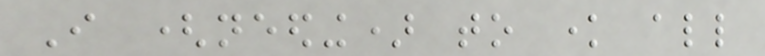I (needing) to know all
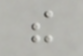the
